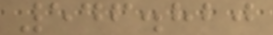546.820
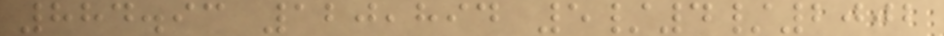884.93 120,894 5/4/2002
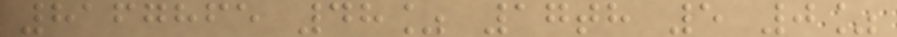8167865 48% 17th 5 0%
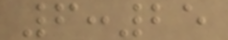6:25
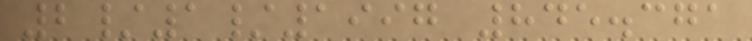2/1/1997 845.371
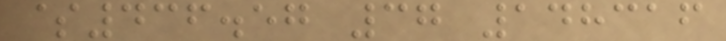$436.57 37 148316
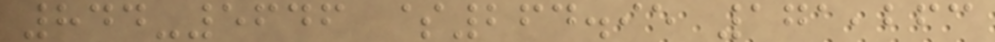844-5646 $264.95 171,263
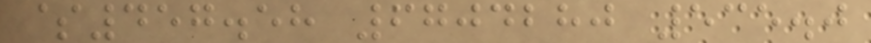$457.58 6704280 535.0
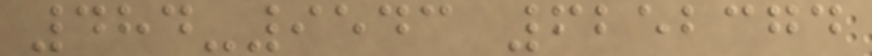484-9543 6252374
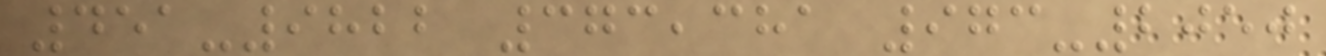451-9822 373,381 973-2050
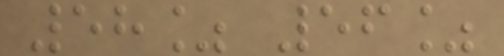58% 56%
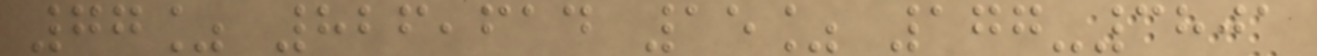77% 826,614 15% 177-3801
